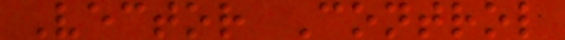Vector Control
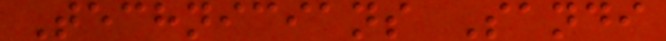Technicians Sandi
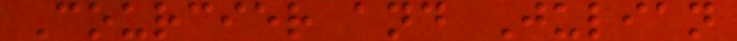Courcier and Julian
